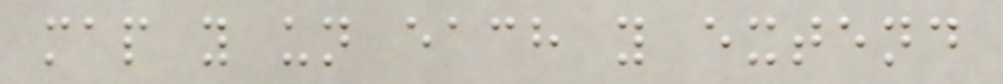map y un each y extend
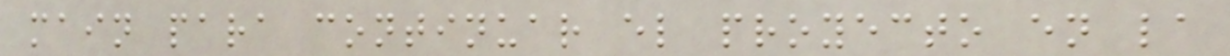main para continuar el proyecto en la
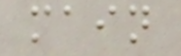main
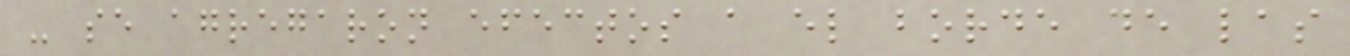- se agregaron efectos a el borde de las
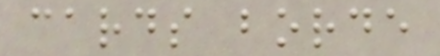cards borde
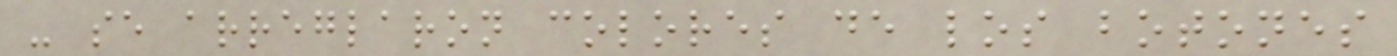- se arreglaron colores de los botones
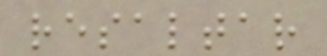resaltar
